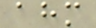ahm
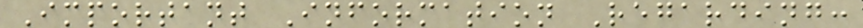Important Information Regarding:
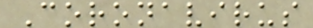Coronavirus
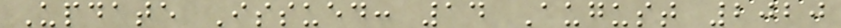Update Issued: 14 August 2020
